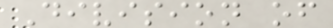Division of
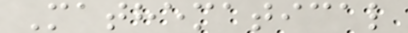Mathematical
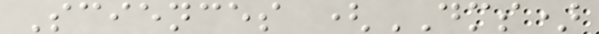Sciences (DMS)
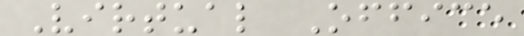Virtual Office
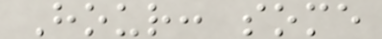Hour: some
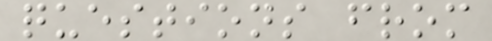questions from
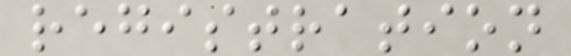registration
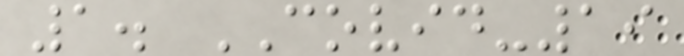1. COVID-19
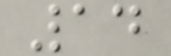14
